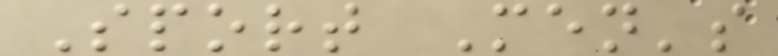Sport Men's
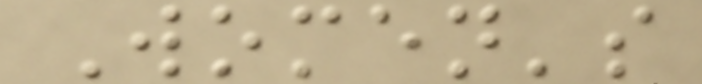Women's
